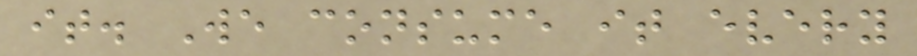it. We consume it every
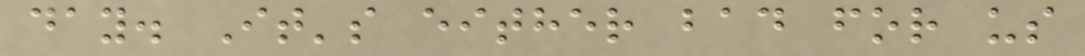day. It's either bad for us
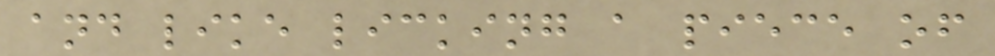and like licking a piece of
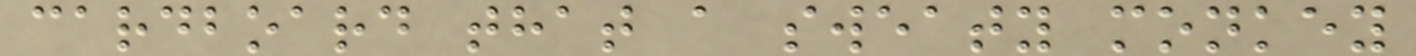cardboard that a sweaty monkey
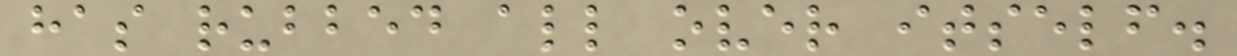has rubbed all over itself.
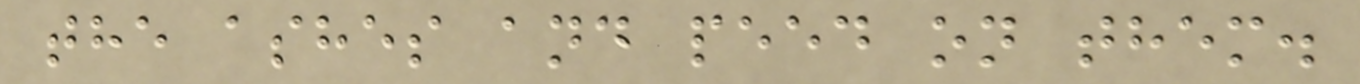the ashes and peed on them.
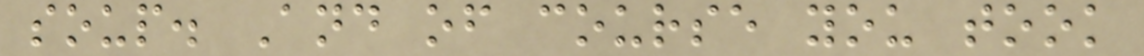soup. And of course you took
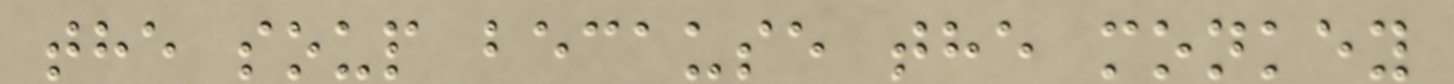the soup because the monkey
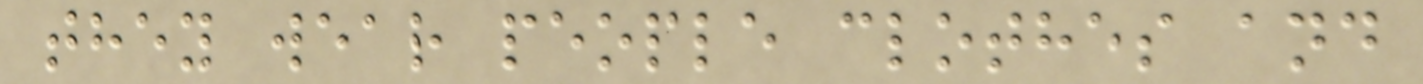they wear people clothes and
